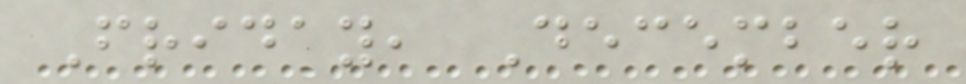Friday, December
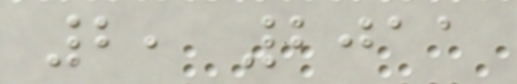2, 2011
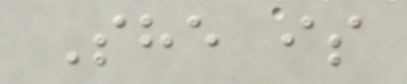She is
